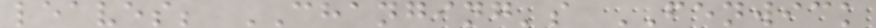leaves; CHANGING's FENWICK
